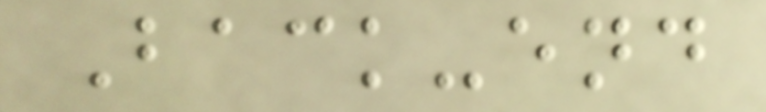Back-end
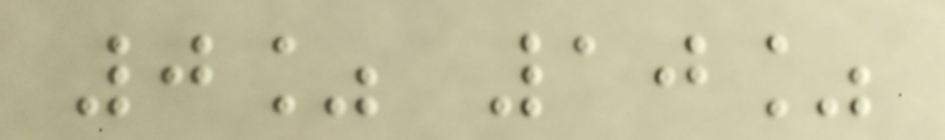0% 10%
